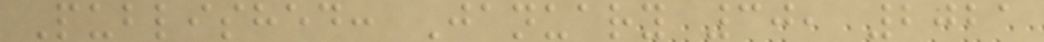Published: January 30, 2021
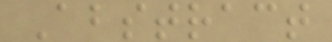Abstract
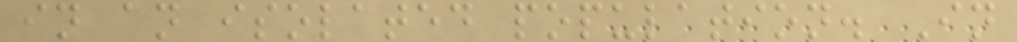in an isolated population. In
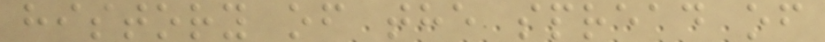history of the spread of
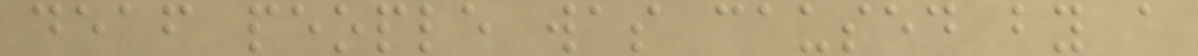deaf people was caused by a
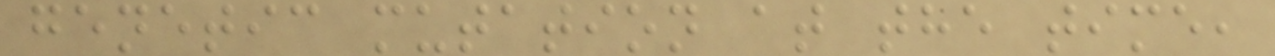genetic mutation at the time,
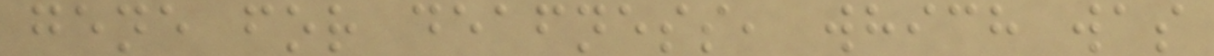gene for deafness, which was
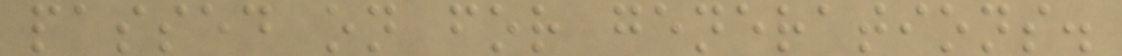passed on for generations.
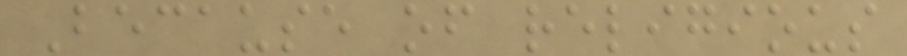Because of religious
